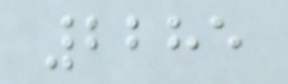2285
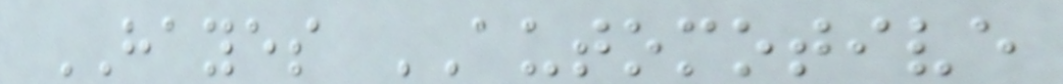HAYES AUTOMOTIVE
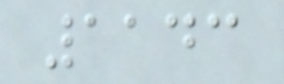1143
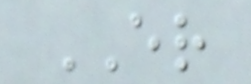ER
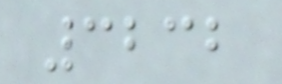3232
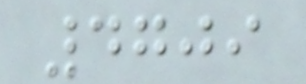4709
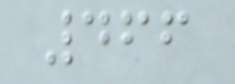466
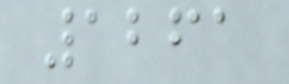1261
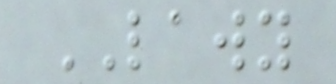LAWY
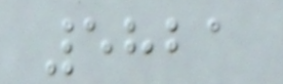5821
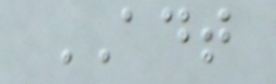ADT
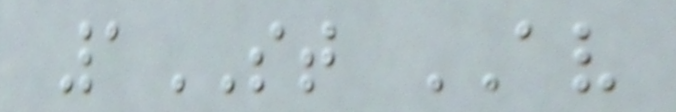1ST AV
